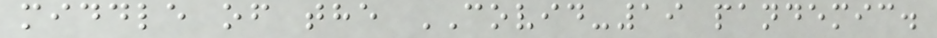middle of the COVID-19 pandemic.
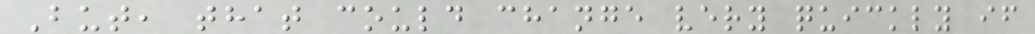But, that could change very quickly if
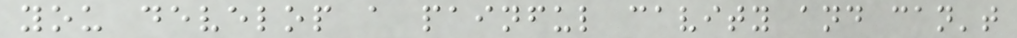you develop a painful cavity and can't
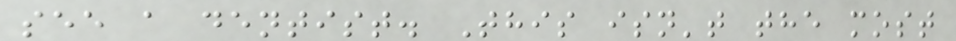see a dentist. This isn't the most
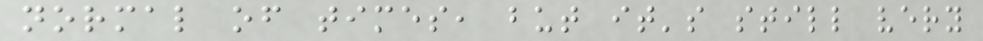normal of times, but it's still very
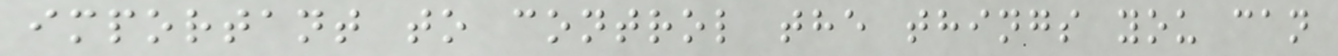important to control the things you can
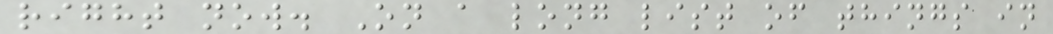right now. On a long list of things in
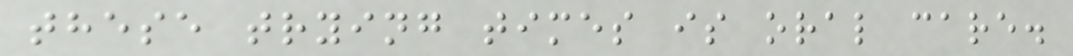these trying times is oral care.
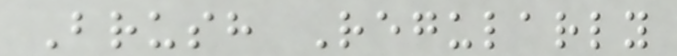Brush Regularly
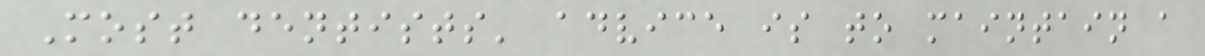Most dentists' advice is to maintain a
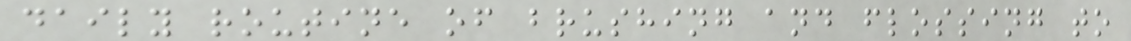daily routine of brushing and flossing to
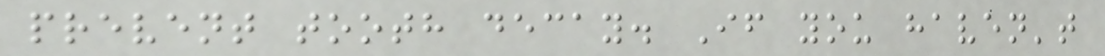prevent tooth decay. If you haven't
